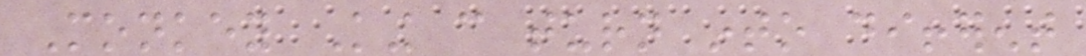Monkey King can turn into different
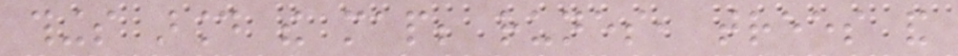things around the map; runes, trees and
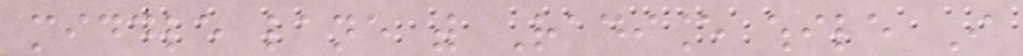middle lane with Radiance while I
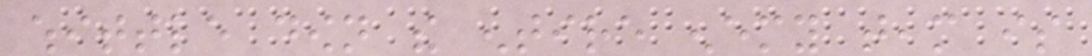whittle down the entire enemy team is
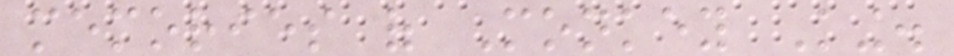memories of Monkey King.
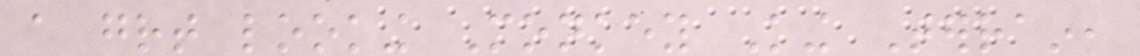a great looking Monkey King Terrain,
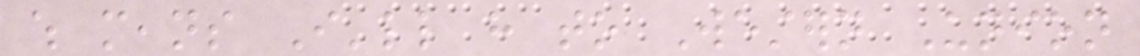which means I'll have to Western Union
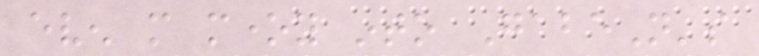even more money into GabeN's
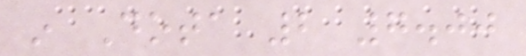in Dota 2 7.00
